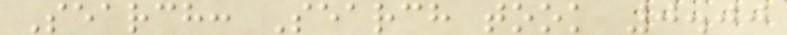Search: Search took 0.00
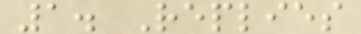1. Replies
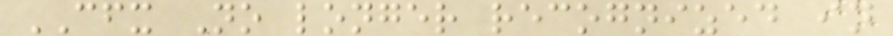CFX No longer recognized in
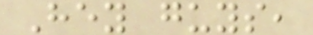Hey guys,
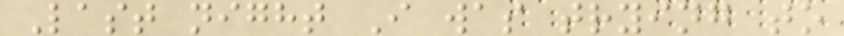Last night I was trying to
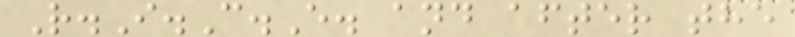R.I.C.E. and after the
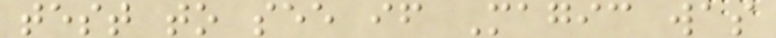test to see if Magic was
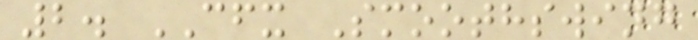2. CFX Smoothswing
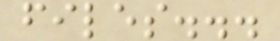files...
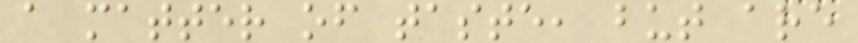a matter of taste, but are
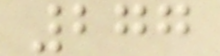277
